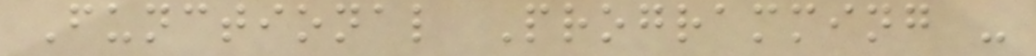Functional Programming -
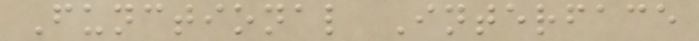Functional Interface
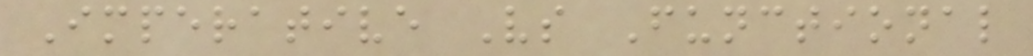Imperative Vs Functional
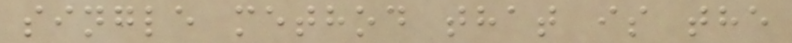single method that is the
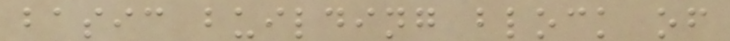basic building block of
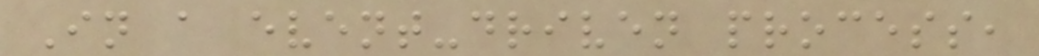In a event-driven process,
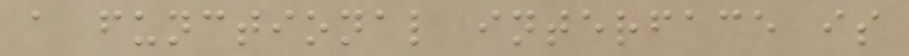a functional interface is
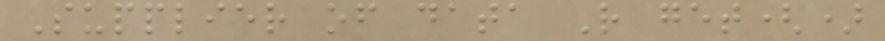Supplier of data R get()
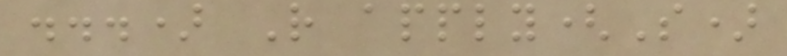...) R apply(S)
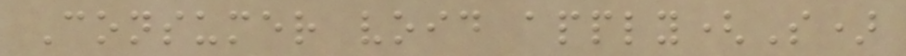Consumer void apply(S)
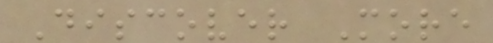Discover More
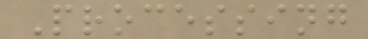Processing
